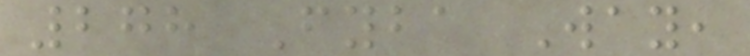278 Fyba Way,
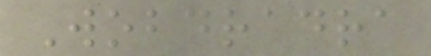Wobdradra
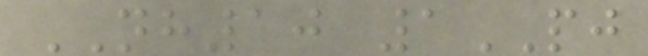NH10 1PJ
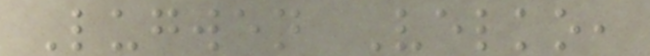Lugwen Velko,
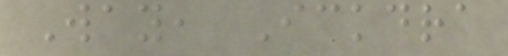Way, Ickdra
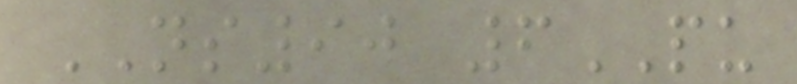NS90 6PU
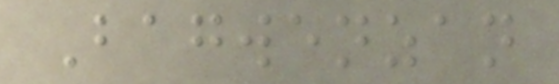Bagwenzan
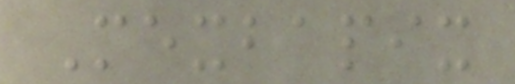Mexbapix
